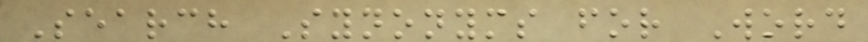Search Synonyms for Word
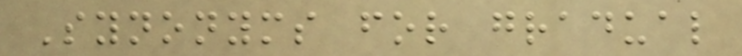Synonyms for gradual
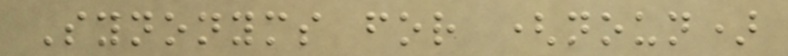Synonyms for (noun)
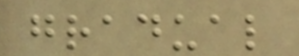gradual
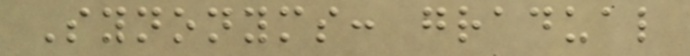Synonyms: gradual
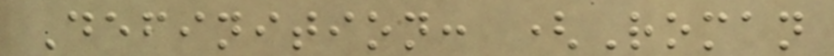Definition: (Roman
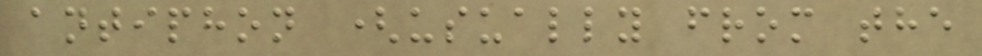antiphon (usually from the
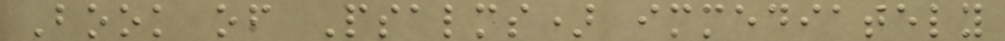Book of Psalms) immediately
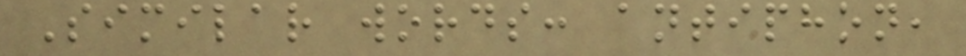Similar words: antiphon,
